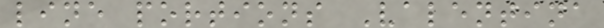line portions Valentina
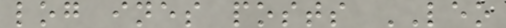log ines posts LEO
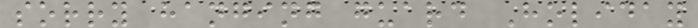sorry hanging guard Holiday
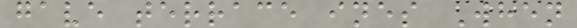gave terrace ines When
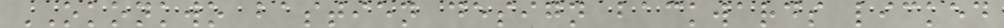OKONKWO bastien design backwards licked
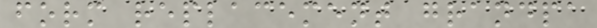form replacement grandpa
